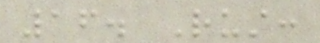16. Rust:
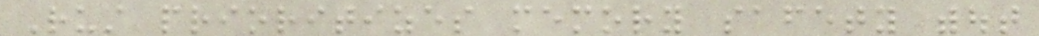Rust prioritizes memory safety without
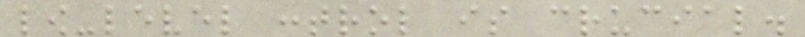low-level control is crucial.
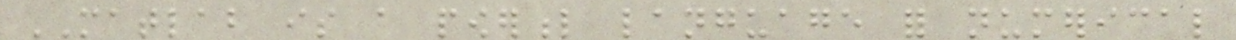MATLAB is a powerful language for numerical
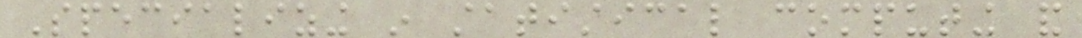Specializing in statistical computing and
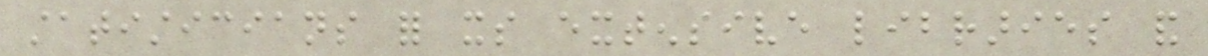statisticians for its extensive libraries and
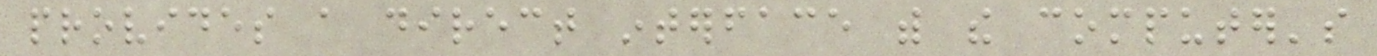provides a direct interface with the computer's
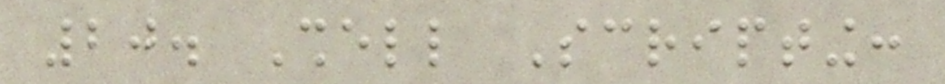20. Shell Scripting:
